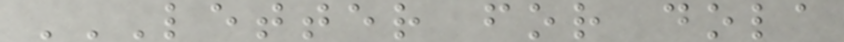LETTER FOR DOLA
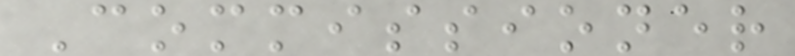Commissioner
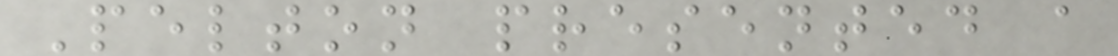Pelton presented a
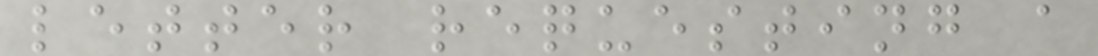letter requesting a
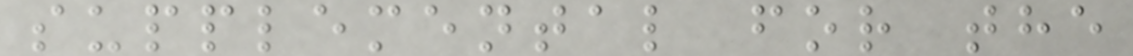supplemental for the
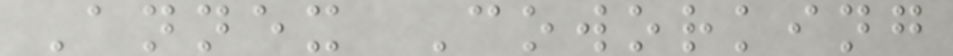Annex Coworking
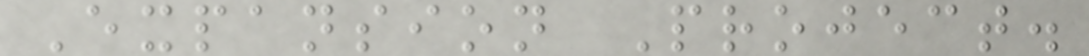Expansion Project.
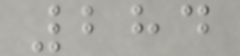284
